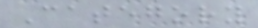Category
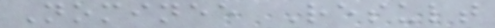Nominee Result
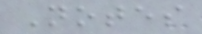Notes
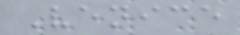Venice
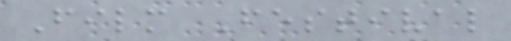Film Festival
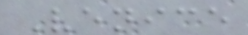Venice
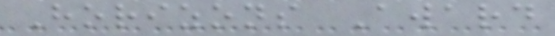Horizons Award
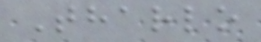Tharlo
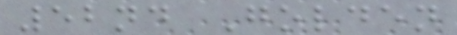52nd Golden
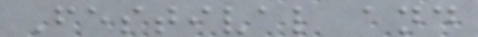Festival and
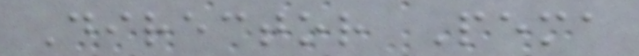Director Pema
